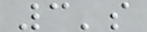3's
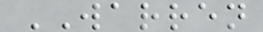WARREN
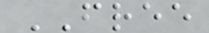FREE
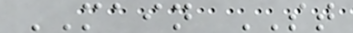MAIN ST
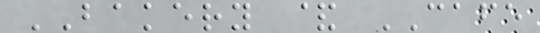BAKERY & CAFE
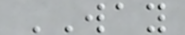WAY
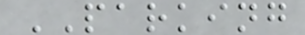PARKING
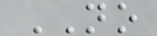NO
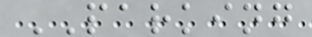PARKING
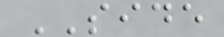SIDE
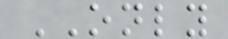ONLY
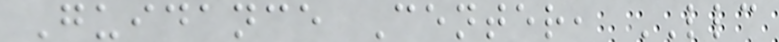Guidance Center, LLC
